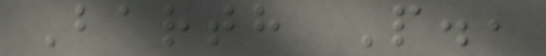Barth P.,
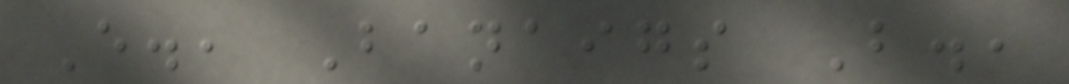E., Banaigs B.,
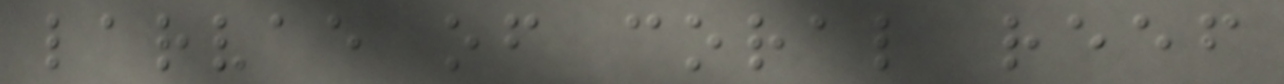larvae of coral reef
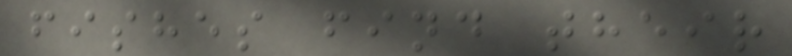fishes find their
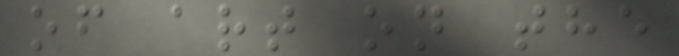of art on the
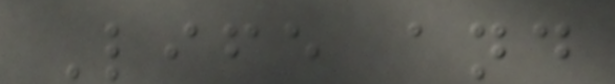Life and
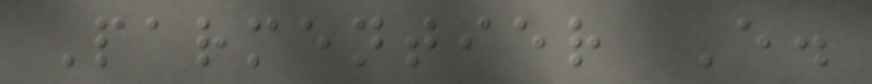Parmentier E.
